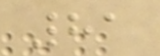81
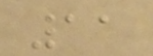11
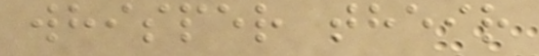whisper their
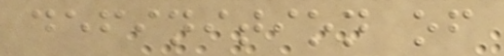definition of
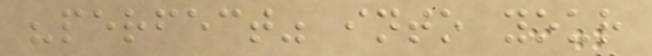"perfect" into your
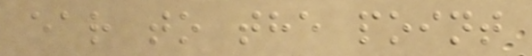ear to the point
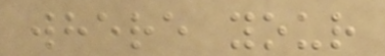where your
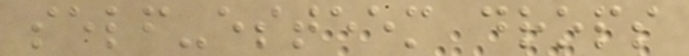self-esteem drops
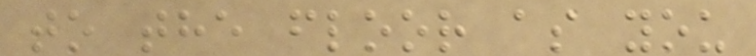to the floor as you
